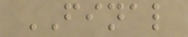FINAL
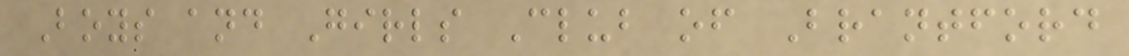Boys and Girls Club of Brantford
